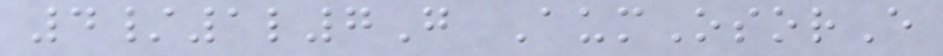4/1l7G AumOsorE
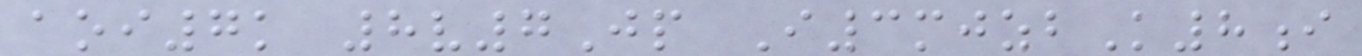aoi7k 8v7Jp I3mjzbK8i
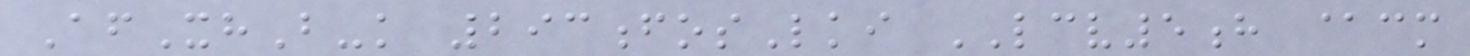AfXhB-k 293fosLki LCV5h @cm
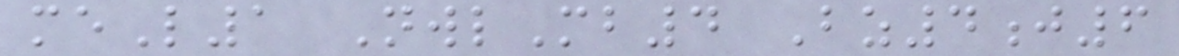meL1 NwlMb4 Bz4j6
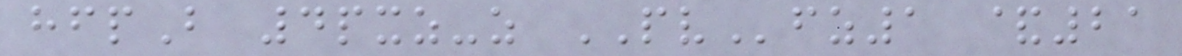hfpB 4pxz-z PVfz1 &21
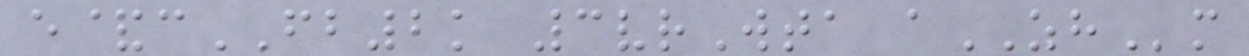e&cFB2k 3vrWta aZHm
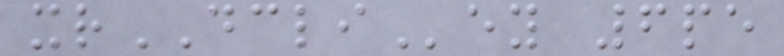xrDCLIey 6pe
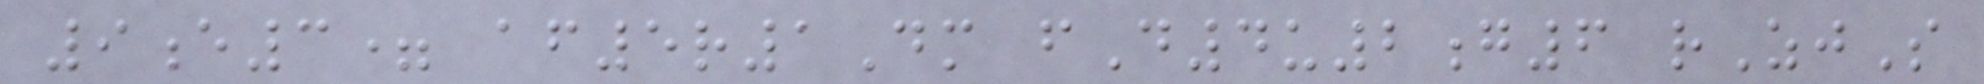9e3= af5r1Dm fD4u2g6 rZjS
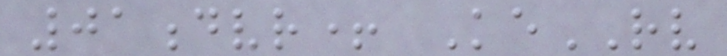01dvr+ KeRV
